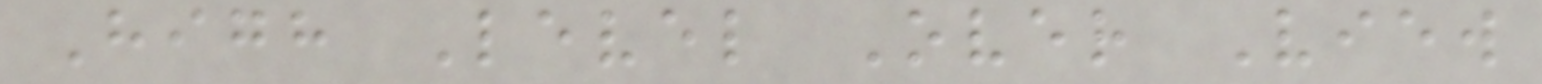High Level Over View
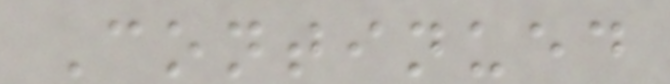Continued
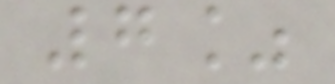7%
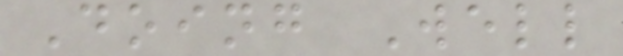Doing Well
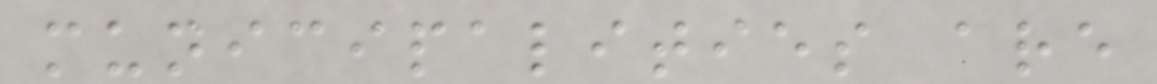municipalities are
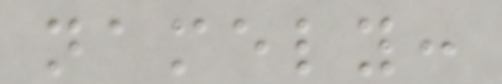namely:
